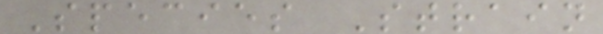Species Strain
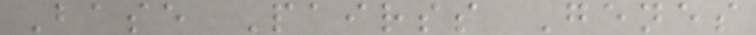Base Pairss Genes
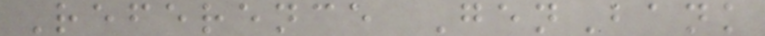Reference GenBank
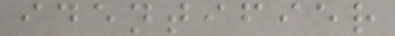identifier
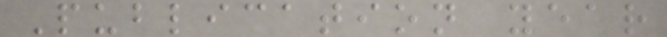Publication year
